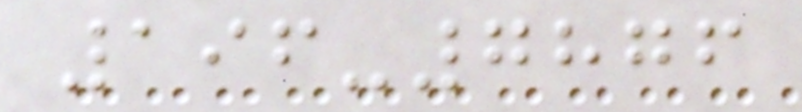196-7876
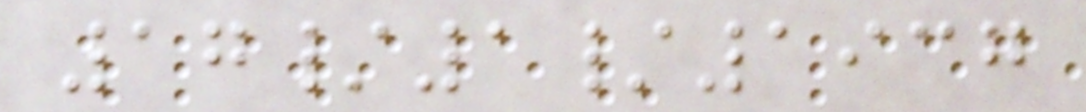17/1/1937
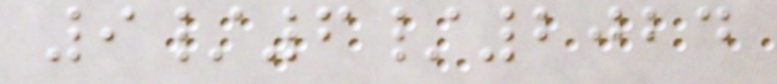9/6/2024
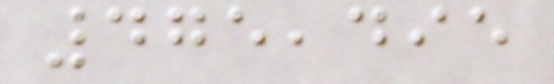475,495
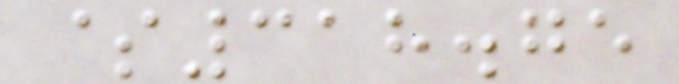$318.75
